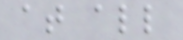at all
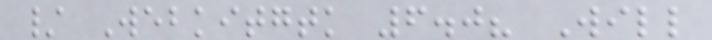/ Webkitgtk 6.0? Will
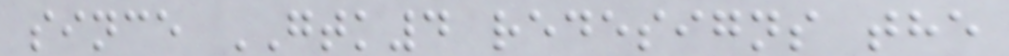since GTK4 redesigns the
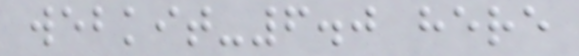webkit-6.0 here
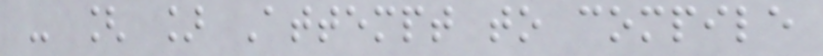- [ ] Attempt to compile
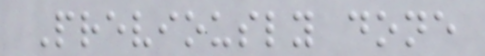Previously done
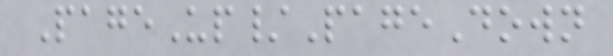PageUp/PageDown
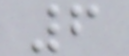6
